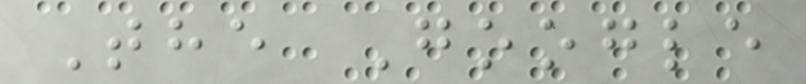The Google
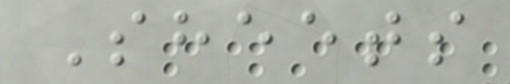Sheets
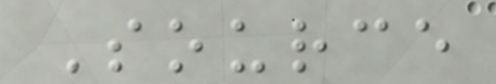Source
